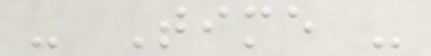- Time -
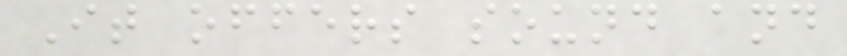It offers sound and
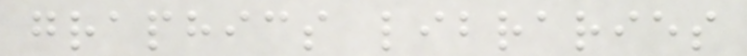graphics libraries
